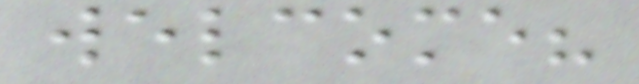welcome?
